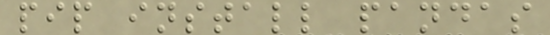pip install pandas
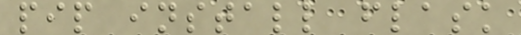pip install flask
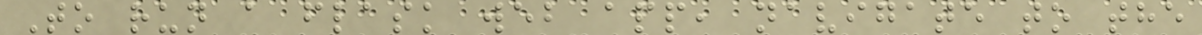To run a flask web app, navigate to the
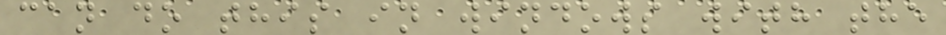can do this in windows with the
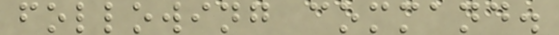following command.
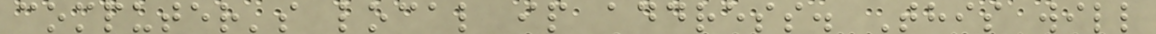computer's local ip address. This will
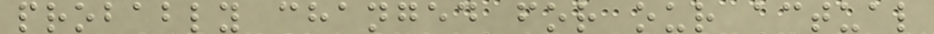probably changed for our actual
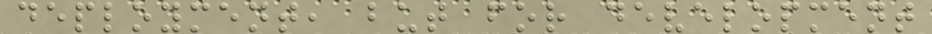deployment, but for development
